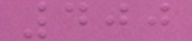400
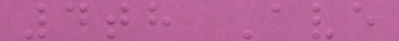4th Ave
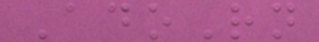AdoRn
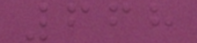668
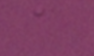a
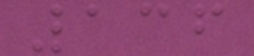136
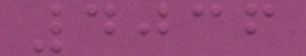4036
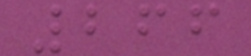266
